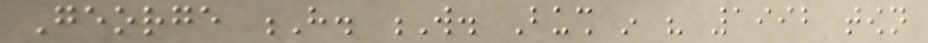George H. W. Bush in his 1992 town
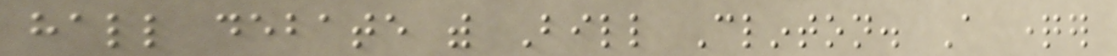hall debate with Bill Clinton. A questioner
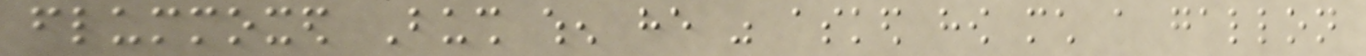flummoxed Bush when he was asked how much a gallon
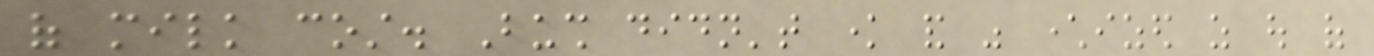of milk cost. Bush didn't know and was characterized as out of
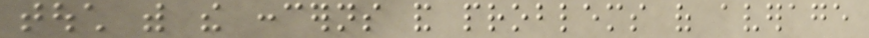touch with the concerns and problems of average
